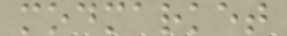modmarket
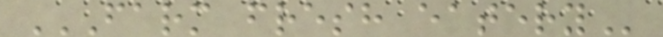FARM FRESH EATERY
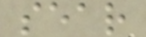sear
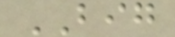BIG
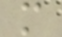m
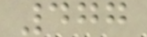477
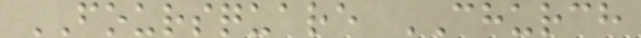FOURSQUARE CHURCH
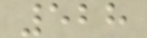528
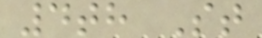4th St
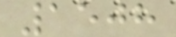1508
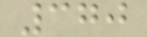370
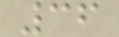36
